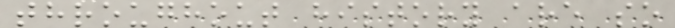throughout history are so
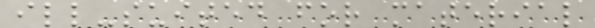ill-suited for material
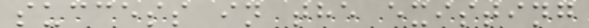success in the existing
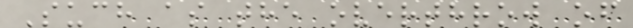Such as the overthrow of
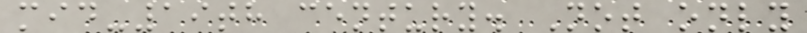mid-19th century. Not only
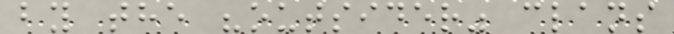by the "outsider" clans
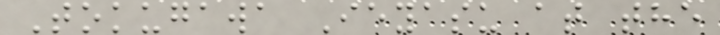Tokugawa Ieyasu at the
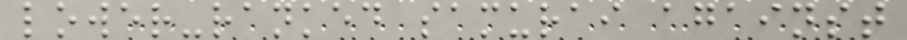lower-ranked samurai against
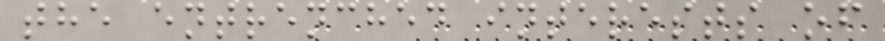the entrenched interests of
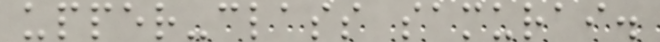upper-class samurai.
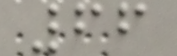66
